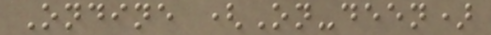Ondine (On-deen)
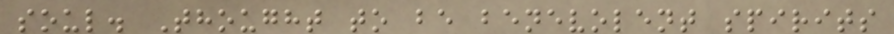soul. Thought to be benevolent spirits
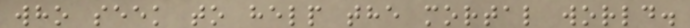who seek to help the mortal world.
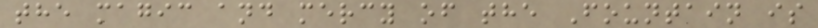the magic and mercy of the Fountain is
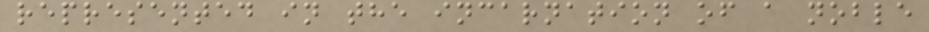represented in the incarnation of a noble
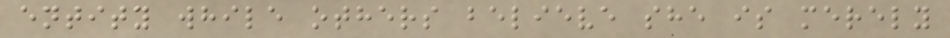entity while others believe she is merely
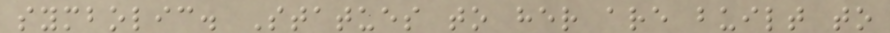symbolic. Statues to her are built to
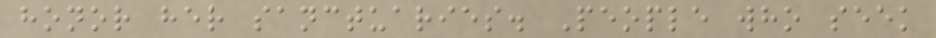honor her sanctuaries. People who seek
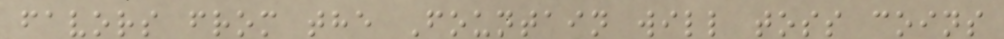favors from the Fountain will toss coins
